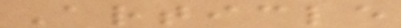Article
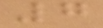7
